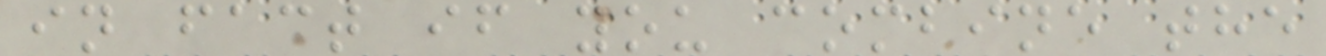in fact if you combine the
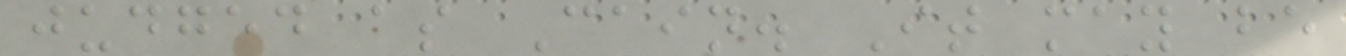judged as Cain. It may be
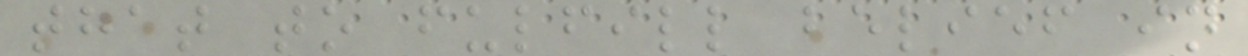that to fulfill belief in
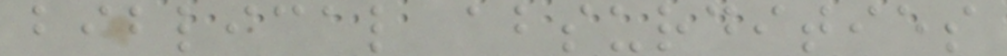biblical absurdities
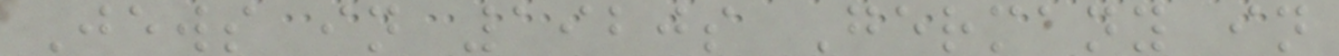Jews in 1920s Germany in
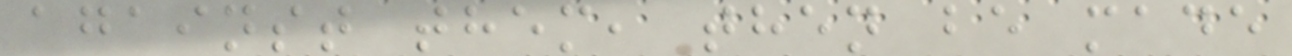against them, then be made
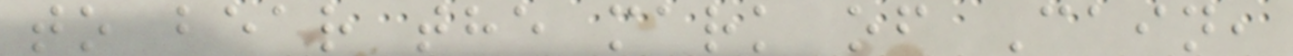to bear the mark of Cain,
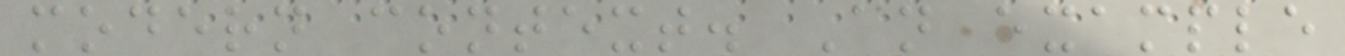modern context. An example
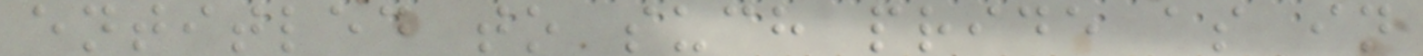entitled to such pride as in
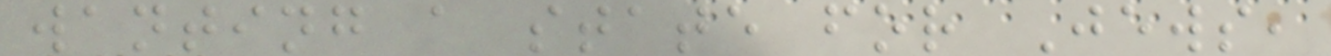wanting a state for Jews,
